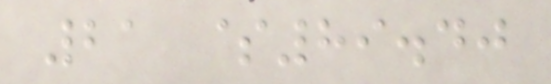21 $89.40
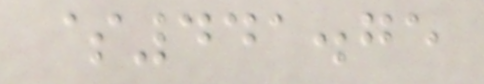$441.75
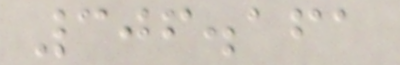306.161
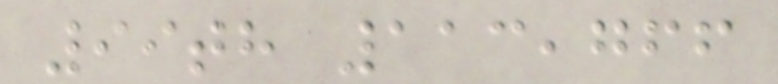99th 113,766
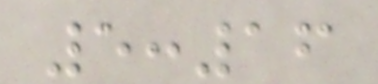5:16
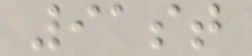91st
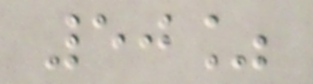50%
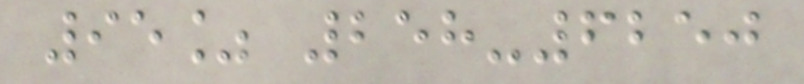95% 258-6250
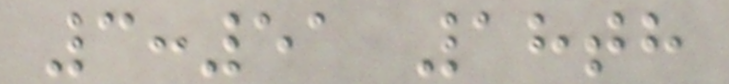3:51 18th
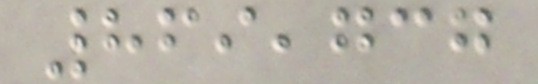869,737
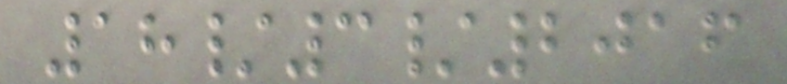18/3/2016
